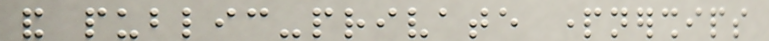and public-private partnerships
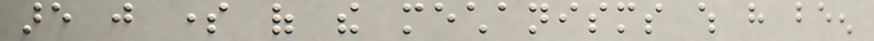are just some of the mechanisms which have been
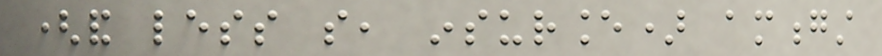(and less so, insurance) amongst
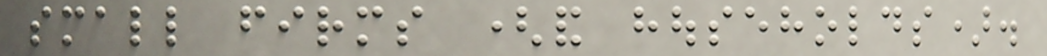small firms (and households).
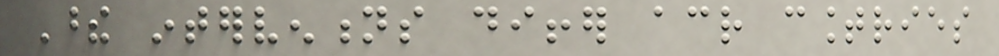These interventions differ across countries
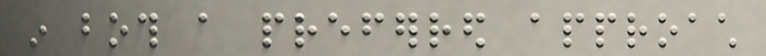in both a preferred approach
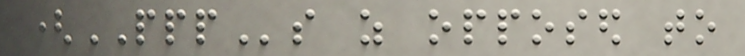(PPPs as opposed to
